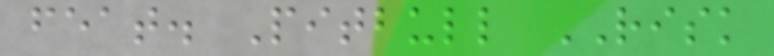feat. Pitbull RISK
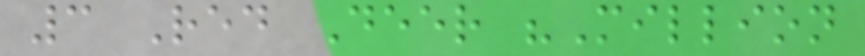3 Red Deer "Million
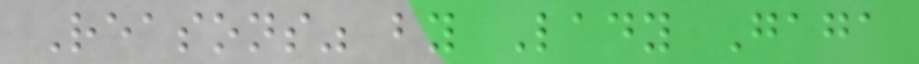Reasons" by Lady Gaga
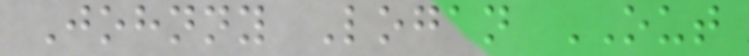Johnny Logan OUT
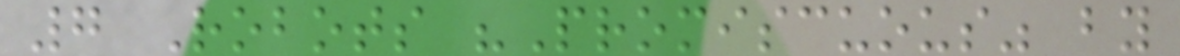7 Robots "Promiscuous" by
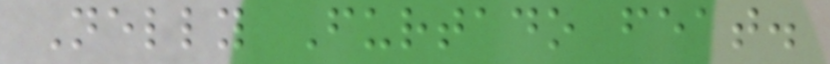Nelly Furtado feat.
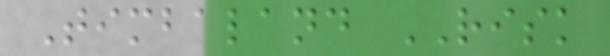Timbaland RISK
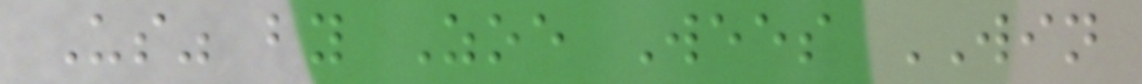Us" by Zoe Wees WIN
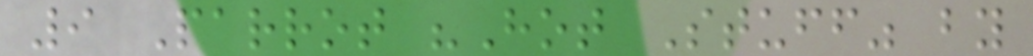9 Parrot "Hot Stuff" by
